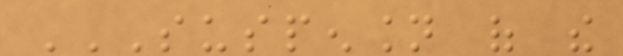SUSPENSION OF THE
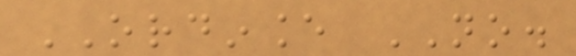ORDINANCE NO.
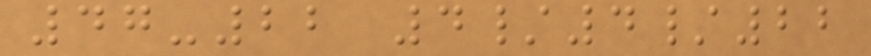47-22 4/4/22
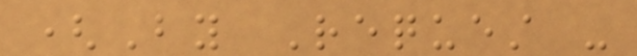(By Request -
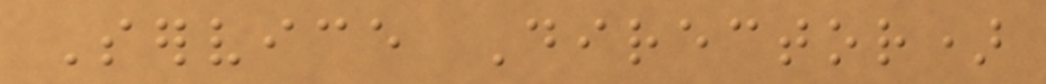Service Director)
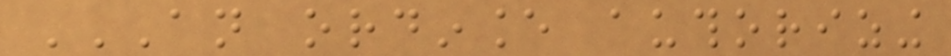AN ORDINANCE AUTHORIZING
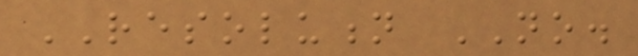RESOLUTION NO.
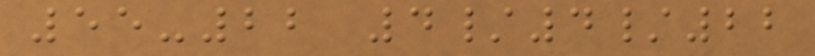55-22 4/4/22
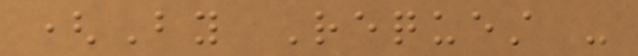(By Request -
